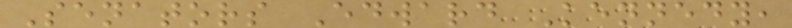Senators Edward Kennedy,
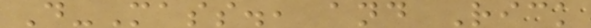D-Mass., and Rick
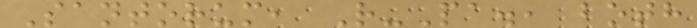Santorum, R-Pa., both
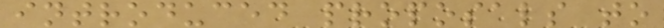introduced proposals to
